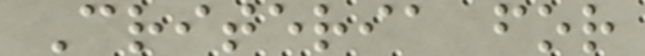Criteria for
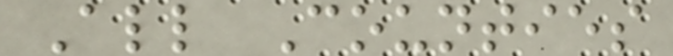All Counties
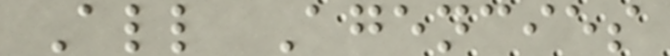All Agencies
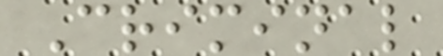Criminal
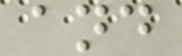and
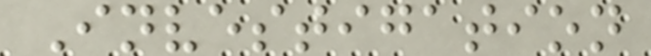Investigation
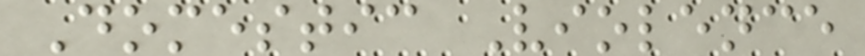Domestic Violence
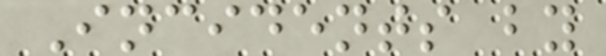Incidents by
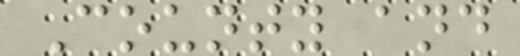County and
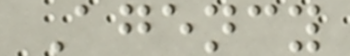Agency
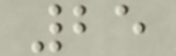25
